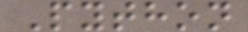Python
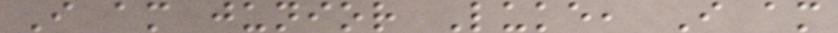I am junior Luke, I am
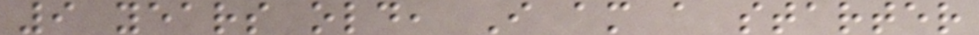9 years old, I am a starter
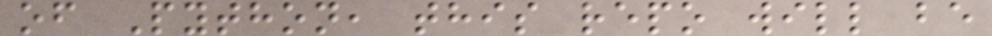of Python, this repo will be
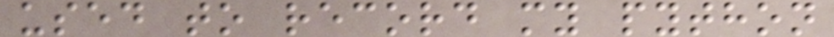used to record my python
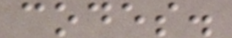codes.
